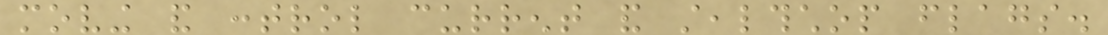moving and control current and stealthchop flags.
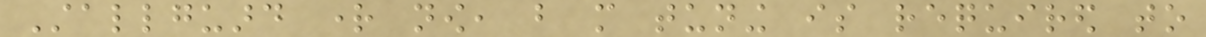Stallguard right now, but more tuning is required to
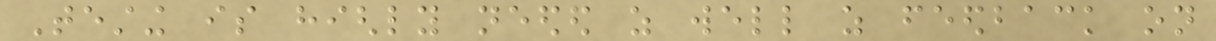Testing is highly needed as well as feedback on
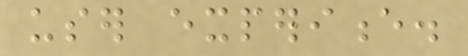user experience.
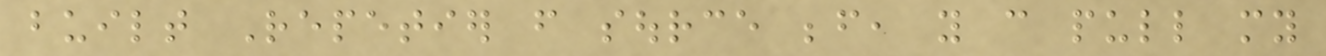built Repetier from source before, you can pull my
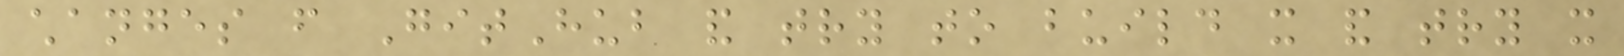changes from GitHub and try to build it and try it
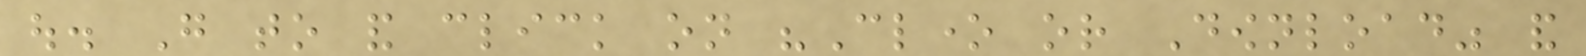out. Go to and click on "Clone or Download" and
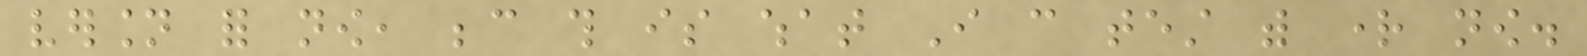version for now, because this is what I can test with right now.
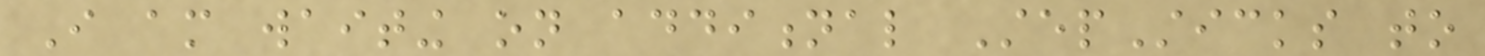I am waiting on additional StepSticks to
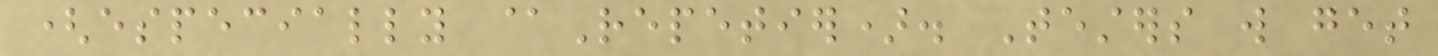(especially @Repetier). Testers will get
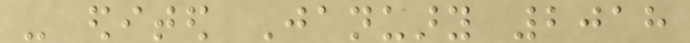- edited January 2018
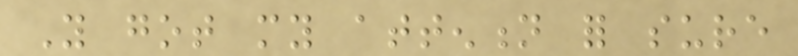You got my attention for sure
